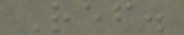Ref.
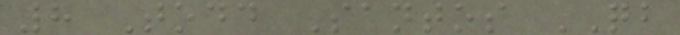8 Todd Santos QB
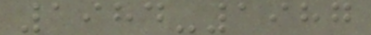1984-1987
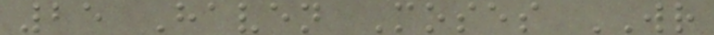25 Haven Moses WR
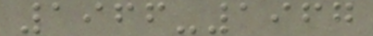1966-1967
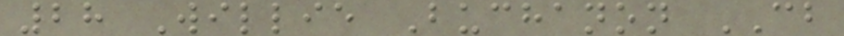28 Willie Buchanon CB
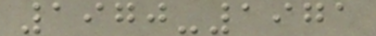1970-1971
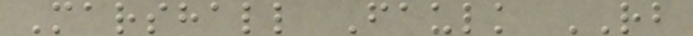Marshall Faulk RB
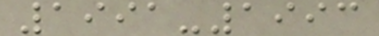1991-1993
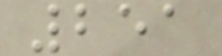251
